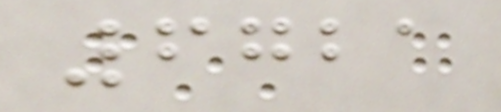6721
